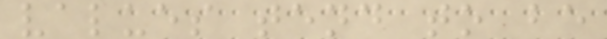values tend to be
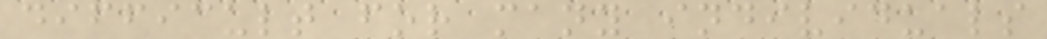difficult for many individuals
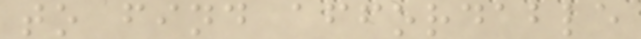to find affordable
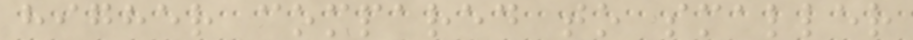higher compared to smaller
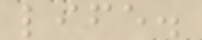life.
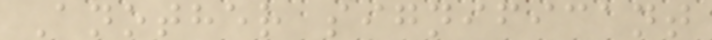Another significant
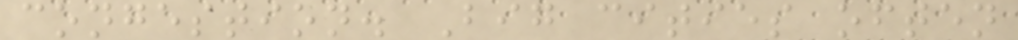congestion. Big cities often
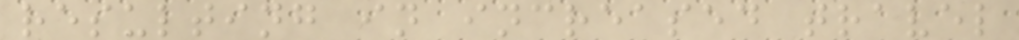resulting in increased travel
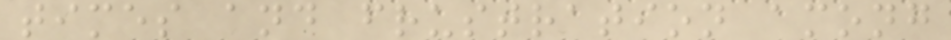times and frustration among
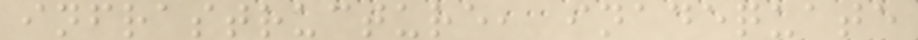infrastructure, inadequate
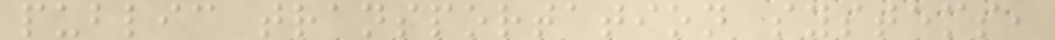public transportation systems,
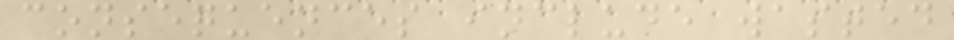consequences include wasted
